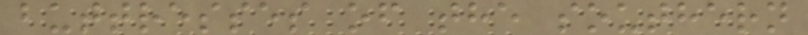buttresses of the southern
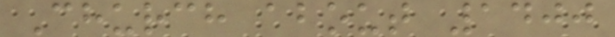Church about 1400
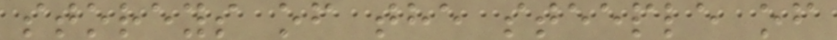storeys of the steeple of
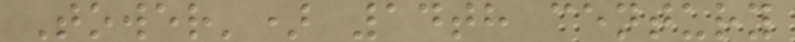Tower') 14th century
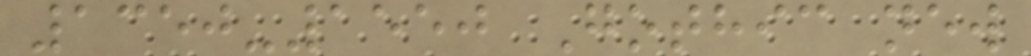1350-1550 Gothic new
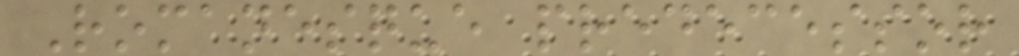Romanesque predecessor
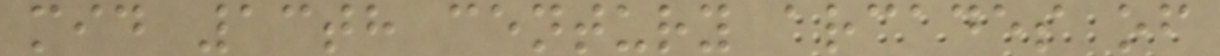mid 13th century arcades of
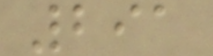291
